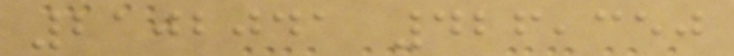2102041 426,350
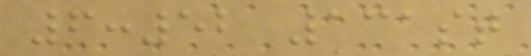6:52 131st
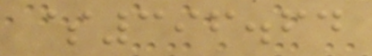$396.64
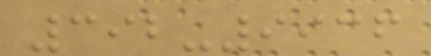392-9936
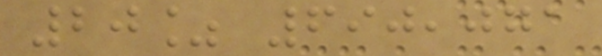20% 690,071
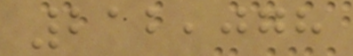212,078
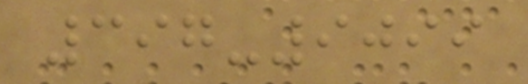397-9099
